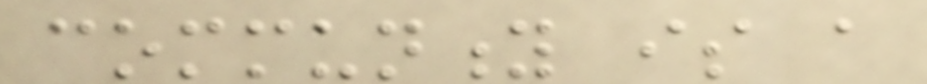community is a
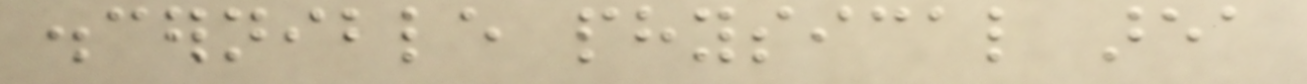discernible physical area
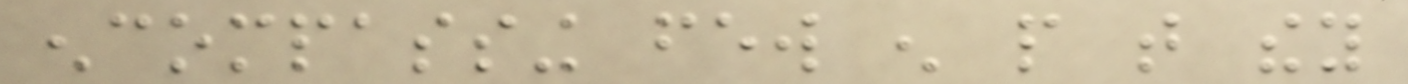encompassing few enough people that they
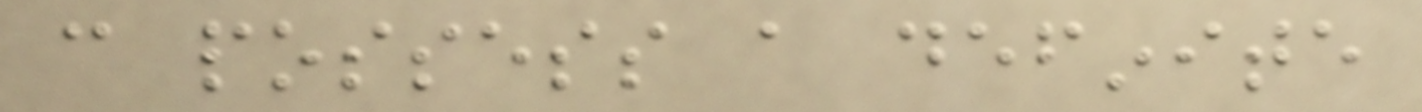can possess a definite
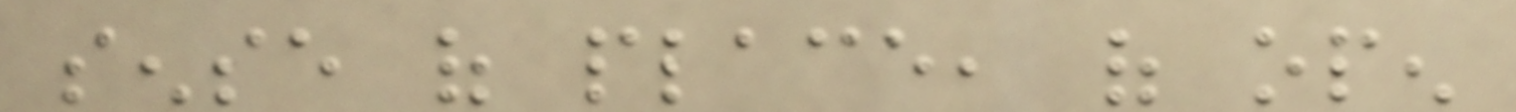sense of place, of open
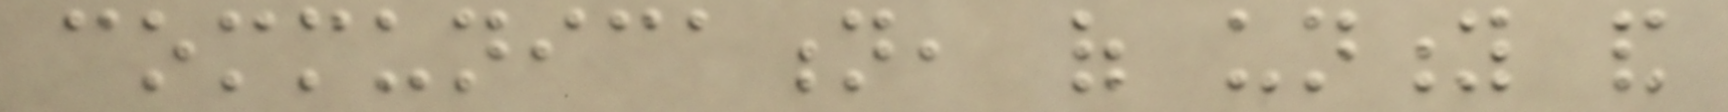communication, of unity and
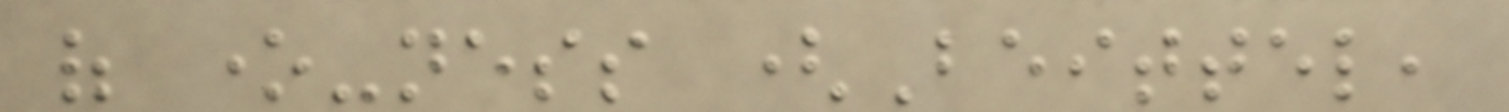of one-ness (Beittel,
